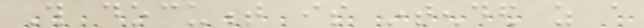This document is intended as a
